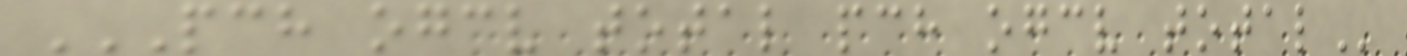PCH OGCV TOTAL PCH OGCV TOTAL
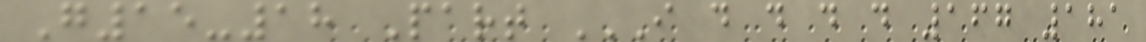G15-18 Part I D D D D 167 181
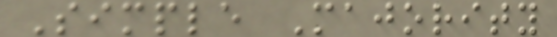Simple Majority
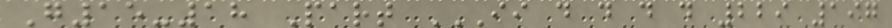G15-18 Part II D D D D 229 197
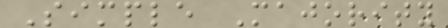Simple Majority
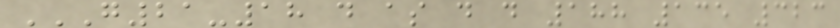G21-18 D AS D D 188 135 323
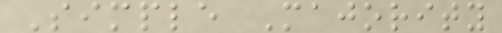Simple Majority
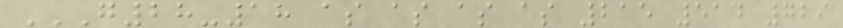G28-18 AS AS AS AS 215 514 729
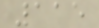115
